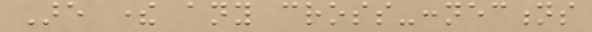Are there any cross-connections
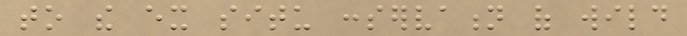to the ex situ conservation of wild
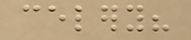celery?
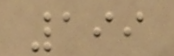199
